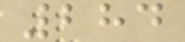284
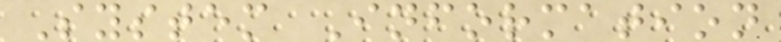System Information
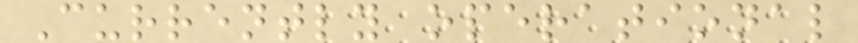Currently operational
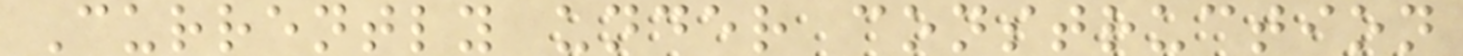Currently under construction
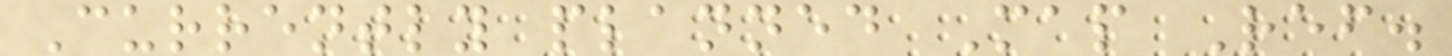Currently planned Map Ref.
